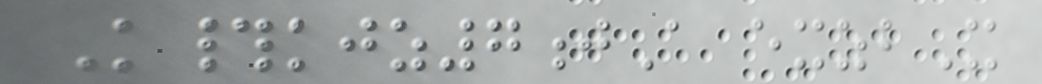K#kjz7jA exzbX
